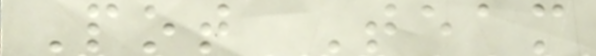Pot Team
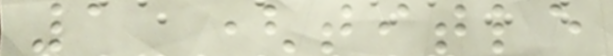1 (title
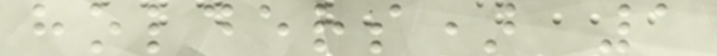holders) 1
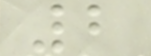2
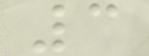3
